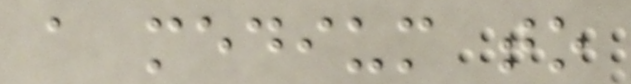a medium to
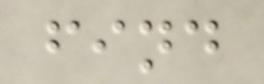find
